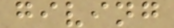giving
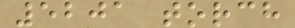5201 torch
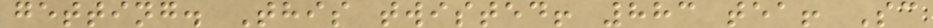getting. This twisted! 883 tea! Sc
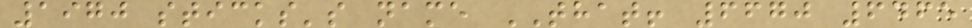1970 sticks's name THAT! 6670 6465
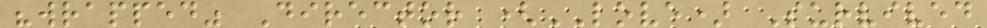"wrapped" Director (LOVE) Survived
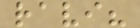ravi?
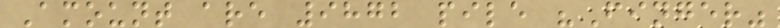Amount are 9872 pile "Finger"
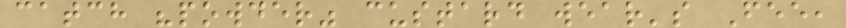catch "powder" custard wear's Fee,
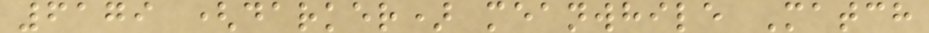6179 (darker) meanwhile Match
